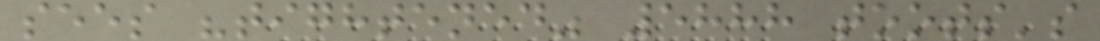sees "tightened" 5888 toots's
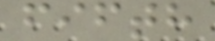fifth
